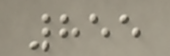855
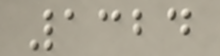1324
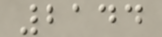2144
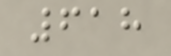618
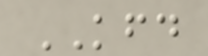KFD
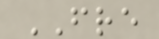FRE
